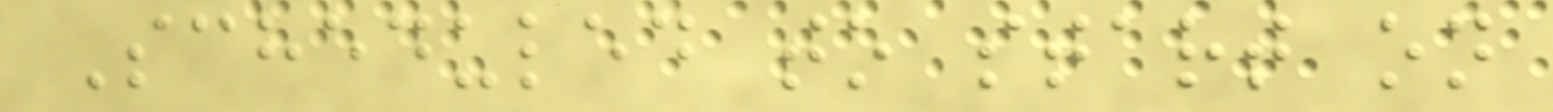Scheduled to start on
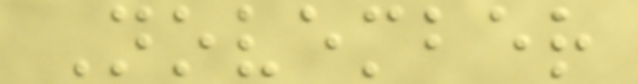November
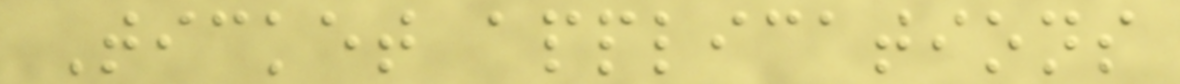Ticket applications
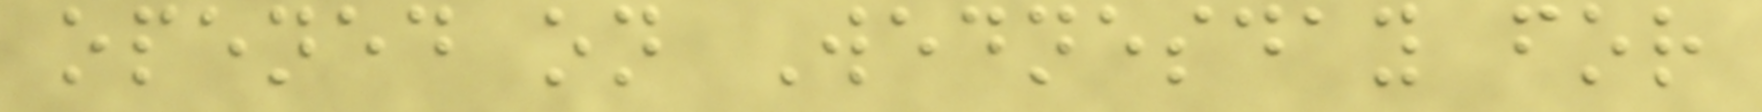opened on Wednesday for
